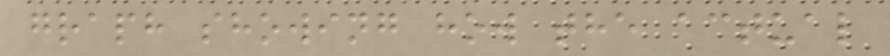graph showing how the actual
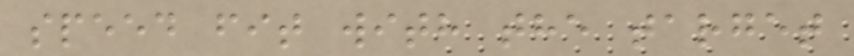speed fit with the target
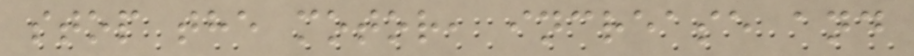stop the motor, increase and
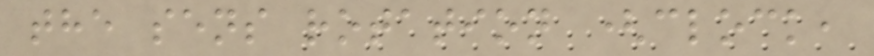the sens rotation (clock,
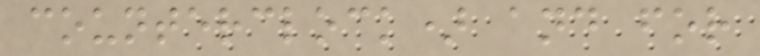counterclock) and for
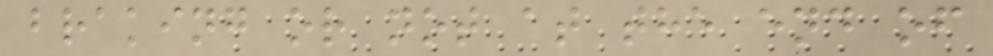braking or not at the end of
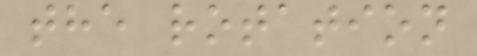the rotation
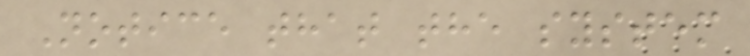Notice that the system
